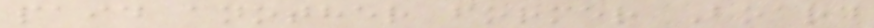paid another former Board
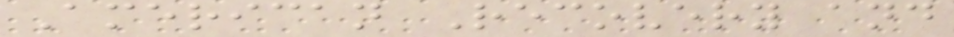American Recovery and
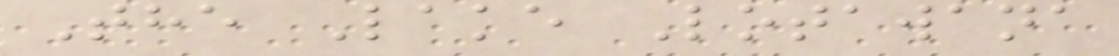The Lake Lotawana
